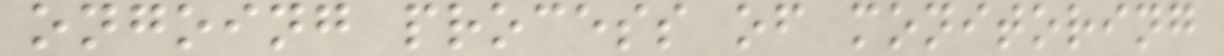ongoing process of monitoring
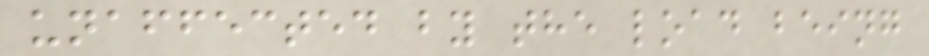unaffected by the load being
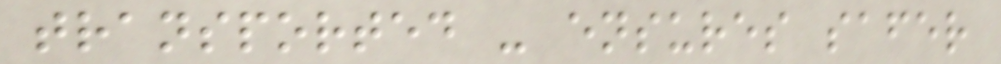transported - ensures safer
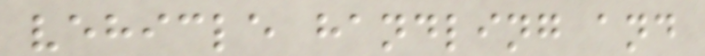vehicle handling and
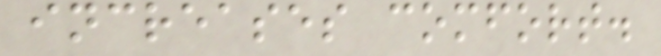increases comfort.
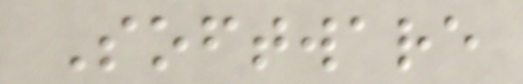Software
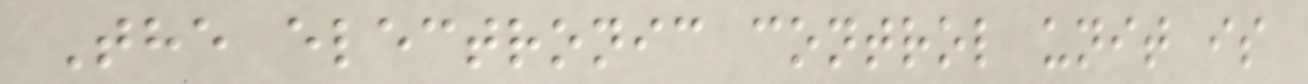The electronic control unit is
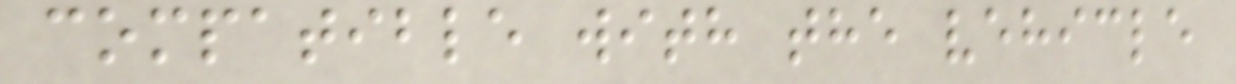compatible with the vehicle
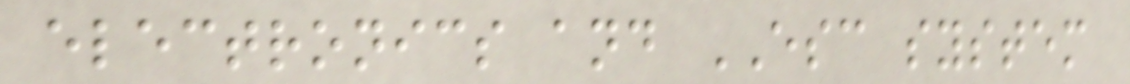electronics and ESC system
